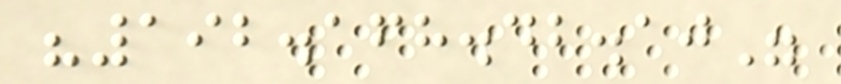"192.168.42.10"
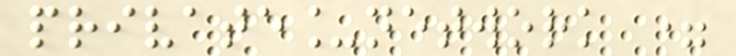private_network =
